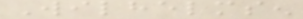Wilhelmsen
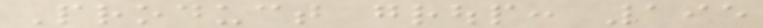Product group: 195
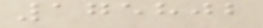175802
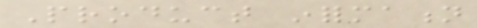Product information
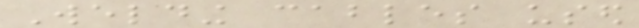Welding cables used
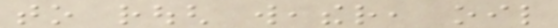to rough weather, oil
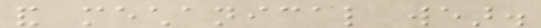and mechanical wear.
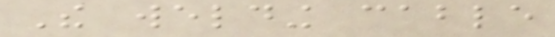The welding cable
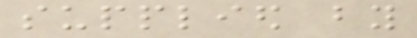supplied by
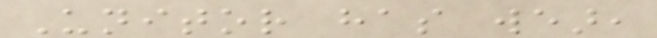Unitor has wear,
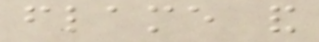flame and
